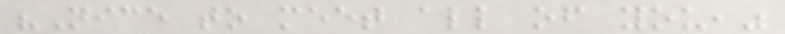"Nice to meet all of you,"
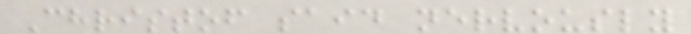Christof said nervously
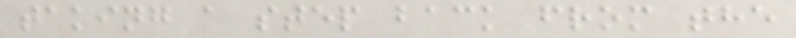taking a step back from the
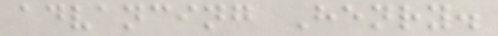advancing Henry.
